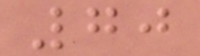70
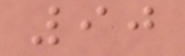90
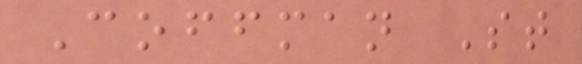Coffman St
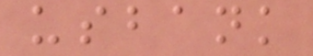usbank
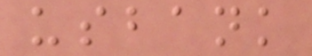usbank
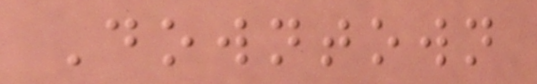Downtown
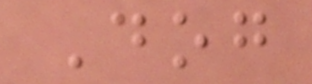Dog
